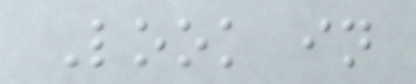Look in
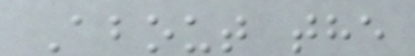About the
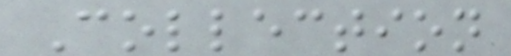Collection
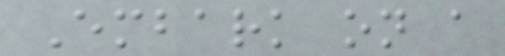Embark on a
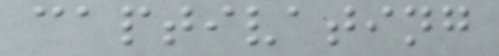captivating
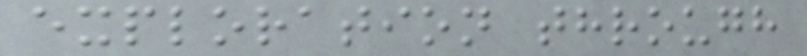exploration through
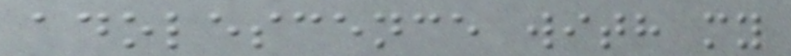adolescence with my
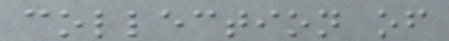collection of
